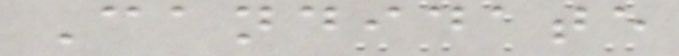Candidate
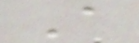A
